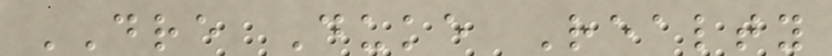DRE Duke Realty
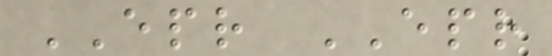EPR EPR
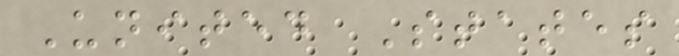United States
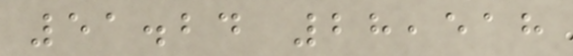51.24 28,518
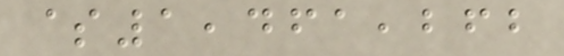$1,461,262
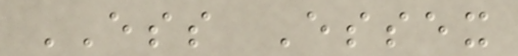ESS Essex
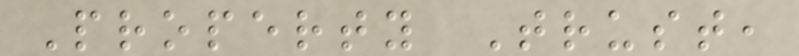Property Trust,
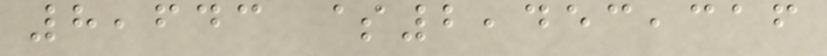8,643 $2,453,316
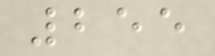255
